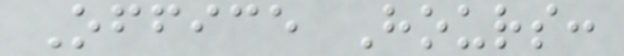Office Hours:
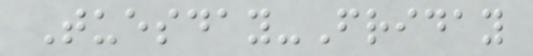Tuesday-Friday
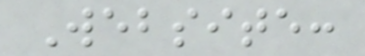Website:
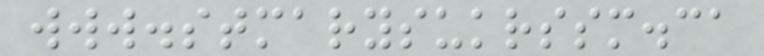www.stmarysukrssm.ca
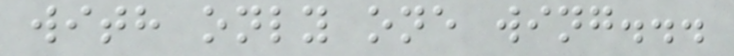with only one wing...
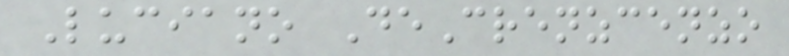Luciano DeCrenzcenzo
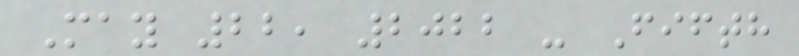May 22, 2022 - Fifth
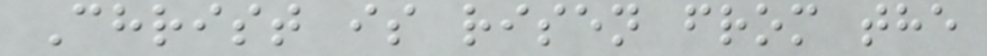Christ is risen from the
